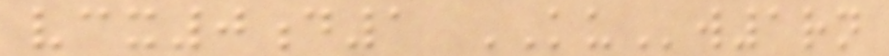vcx0d1 KUw1rn
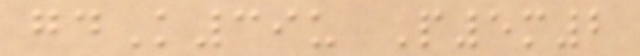gdK39u P5m2
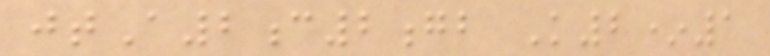jtA2c2gb K2*1
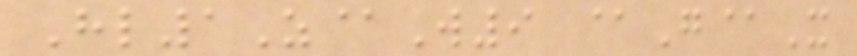Hl1Z@W9 @G@X
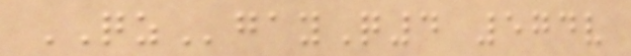QZgayQ4 574v
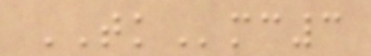TKmc3
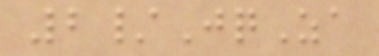2/JqZa
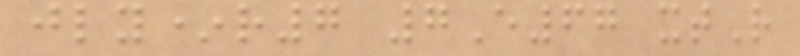jly*r7 7E67 xtR
